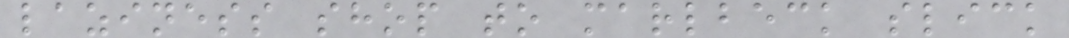laziness shop to marlbeck slick
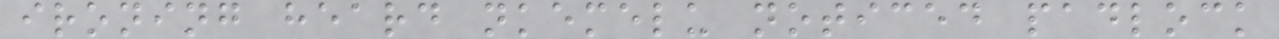ironing heard nkemelu noticed padlock
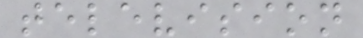television
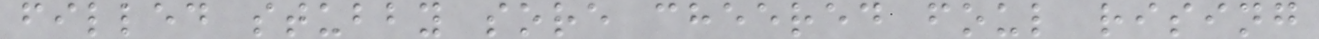filled stubby sore cheered foul rising
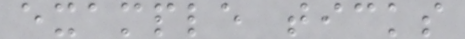example ticks
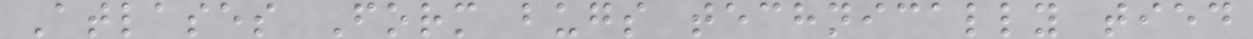Atlases Form bugs technically tied
